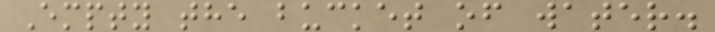Empty the bucket of water.
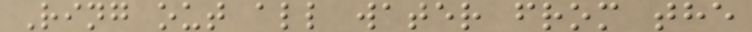Ring out all water from the
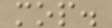mop.
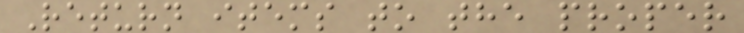Return items to the proper
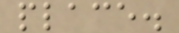place.
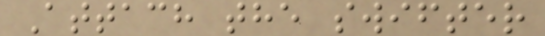Attach the swifter
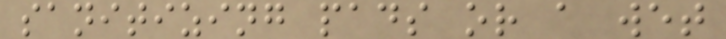sanitizing pads or a wet
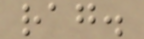rag.
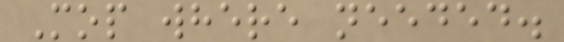Mop where needed.
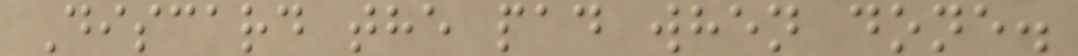Discard the pad when done.
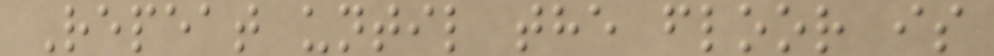Repeat until the floor is
